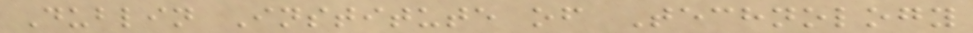Dublin Institute of Technology
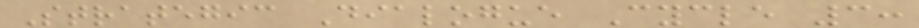Strategic Dialogue Cycle 3:
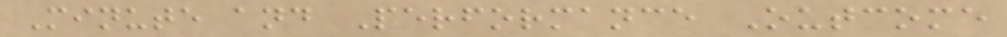Minute and Performance Outcome
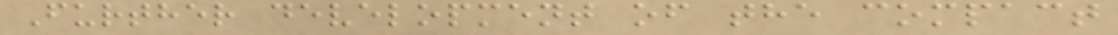Further development of the compact
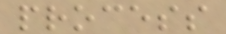process
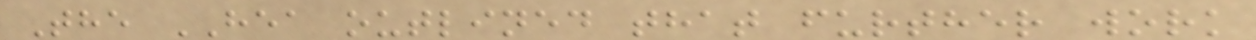The HEA outlined that further work
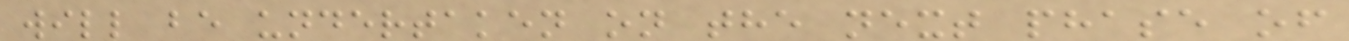will be undertaken on the next phase of
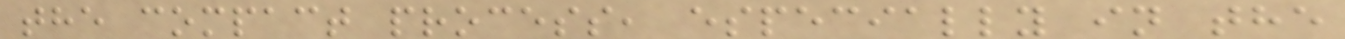the compact process, especially in the
